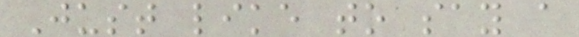Just like to say a
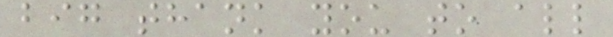big thank you to all
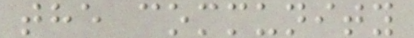the community
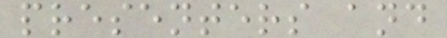presenters and
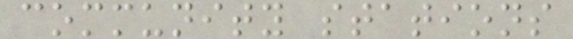community stations
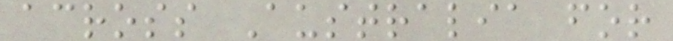across Australia for
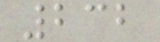232
